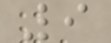9
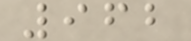962
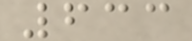633
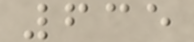635
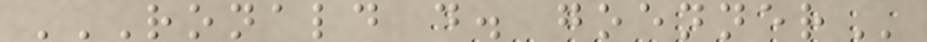RONALD D. GOENNER
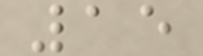15
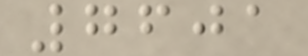7601
